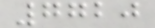7720
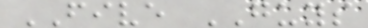FIVE GUYS
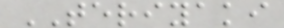TERIYAKI
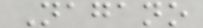Nagano
